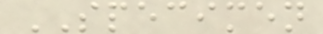SPECIMEN
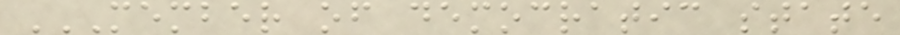MEMBER OF DEMOCRATIC STATE
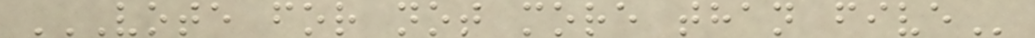VOTE FOR NOT MORE THAN FIVE
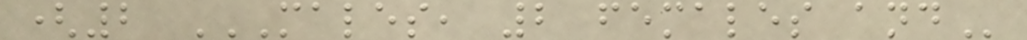(2 MALES, 2 FEMALES AND
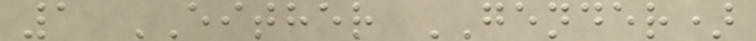1 EITHER GENDER)
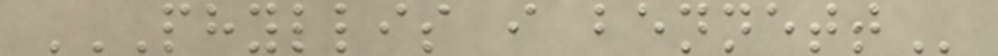PHYLLIS I BENNETT
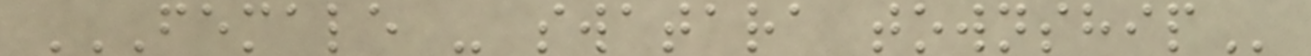FEMALE - SWATARA TOWNSHIP
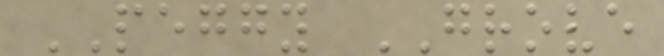PEGGY GROVE
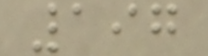197
